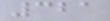321
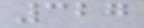327
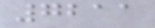7211
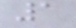1
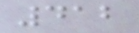412
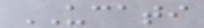UCATI
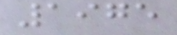1975
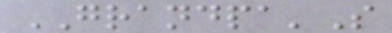GRANDPA'S
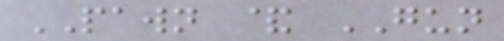PAWN & GUN
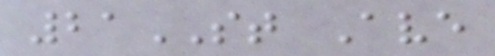21ST Ave
